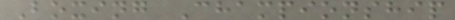Boxing Championship
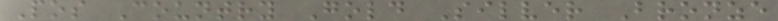Pos Country Gold Silver Bronze
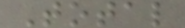Total
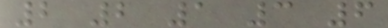2 2 1 3 6
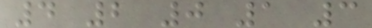4 2 0 1 3
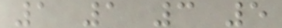1 1 3 5
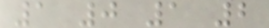1 0 1 2
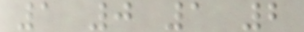1 0 1 2
